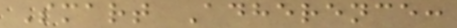Smart Adherence:
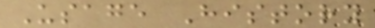Usage History
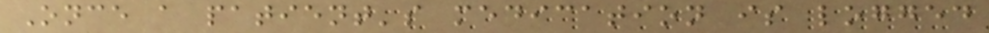Once a patient's medication is logged
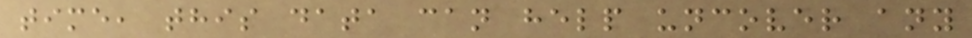time, this data can help uncover any
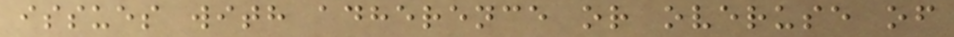issues with adherence or overuse of
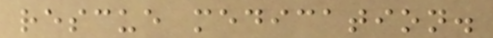rescue medication.
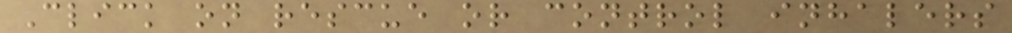Click on rescue or control inhalers
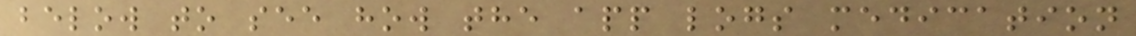below to see how the app logs medication
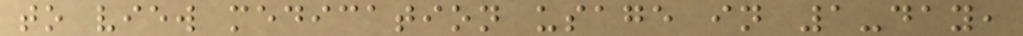to view medication usage in 1-day,
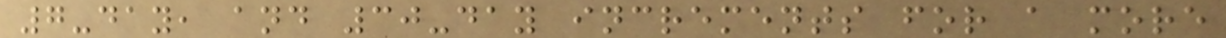7-day, and 30-day increments for a more
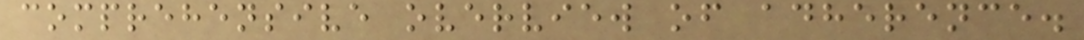comprehensive overview of adherence.
